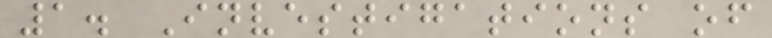1. Investigations of
